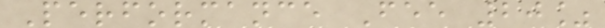Performance Fee 20%
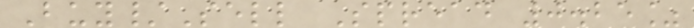Buy/Sell Spread 0.25%
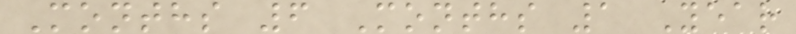Months 6 Months 1 Year
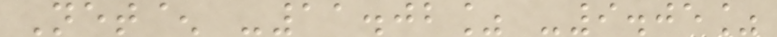Net^ -11.02% -9.05%
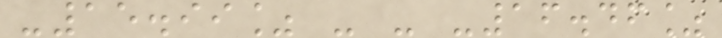-15.99% - - -16.46%
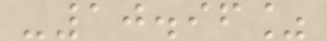-10.96%
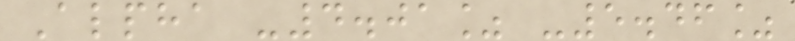Alpha -4.01% -5.46%
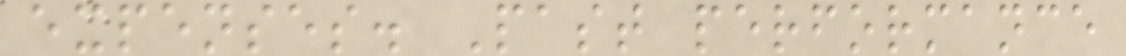expenses. Past performance
